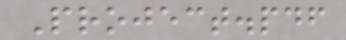Project.pdf
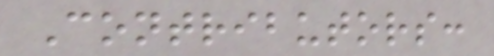Contributors:
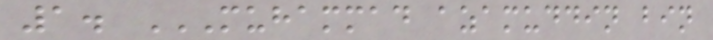1. MUHAMMAD AZAMUDDIN BIN
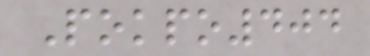Pokpo404
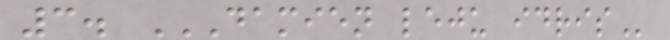3. DAMIEN LEJU IDRIS
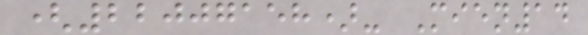(22007158)- Mien14
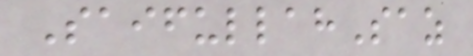SaifullahSaz
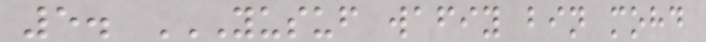5. YUSUF WAFIY BIN MOHD
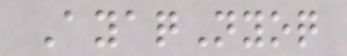AyaqNyoq
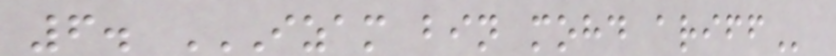6. IZAM BIN MOHD ARIFF
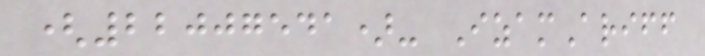(22007541)- IzamAriff
